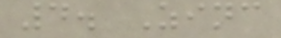4. Zinc
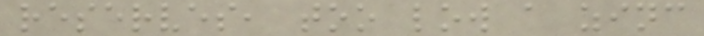reserves, too low a zinc
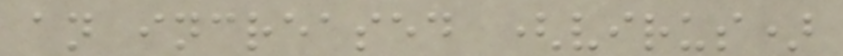an increased (virus)
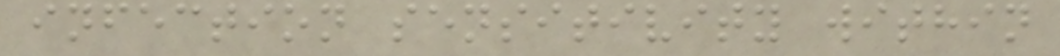infection sensitivity within
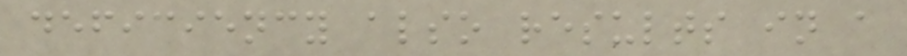deficiency also results in a
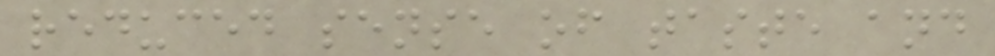reduced sense of taste and
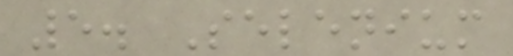5. Selenium
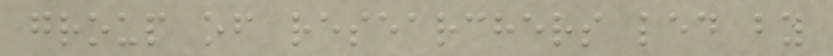group of researchers led by
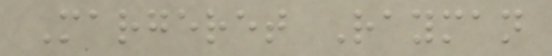Margeret Rayman
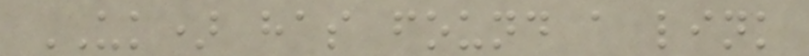UK) has found a link
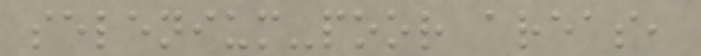selenium-poor areas,
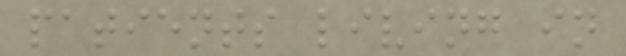patients living in
